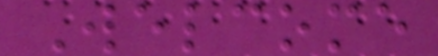Welcome
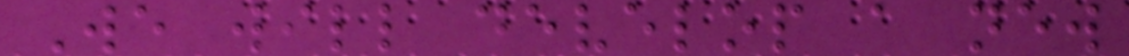We will develop a new
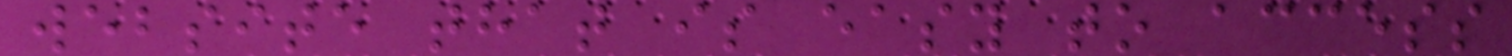website that is easy to access
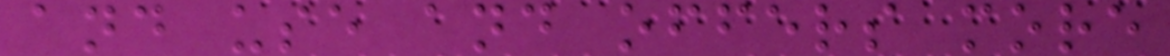and use and offers more
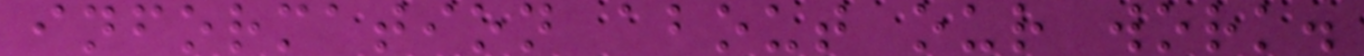information about our work.
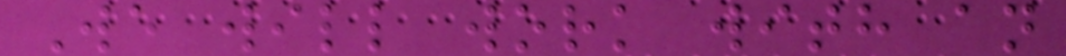We will work with an
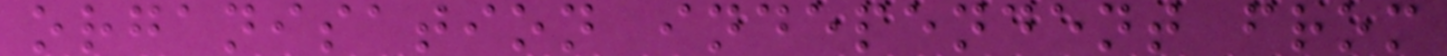organisation independent from
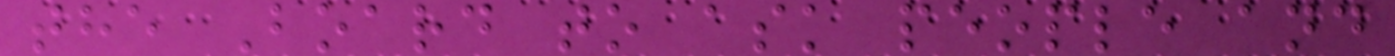the Board to ask people and
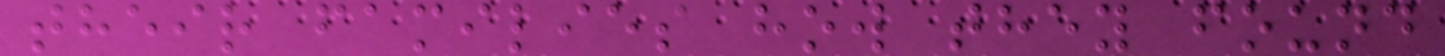their families how they found
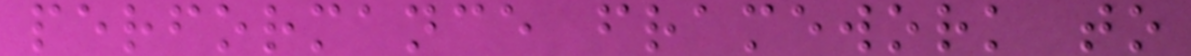performance framework to
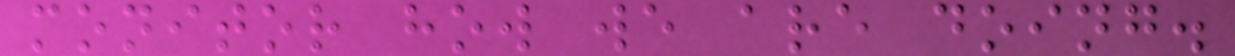monitor how we are doing.
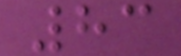83
